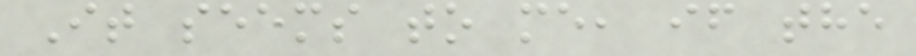It seems to me, if the
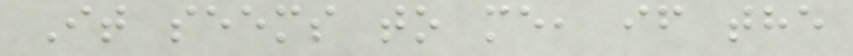It seems to me, if the
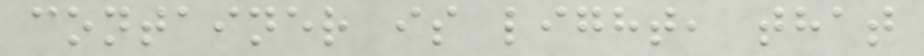container is light, that
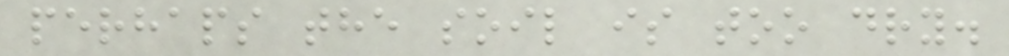perhaps the soil is too dry.
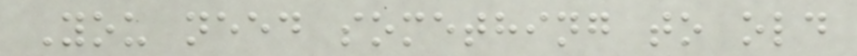You need something to old
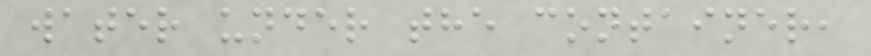water under the container,
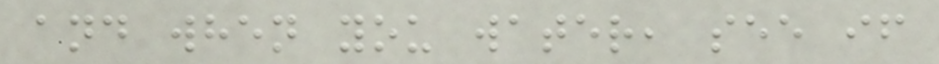and when you water, see if
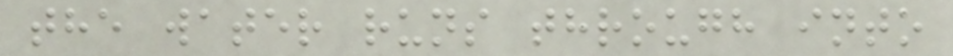the water runs through into
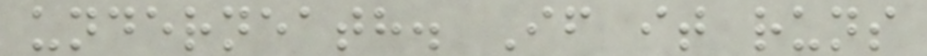underneath. If it runs
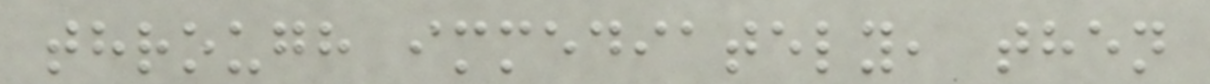through immediately, then
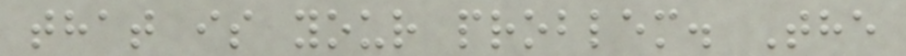that is your problem. The
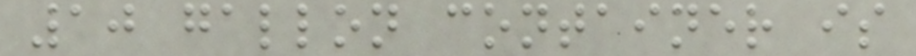10 gallon container is
